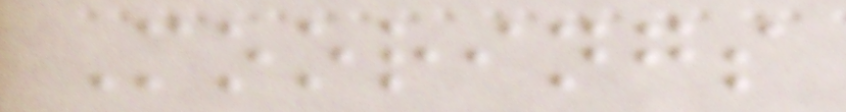Moorings
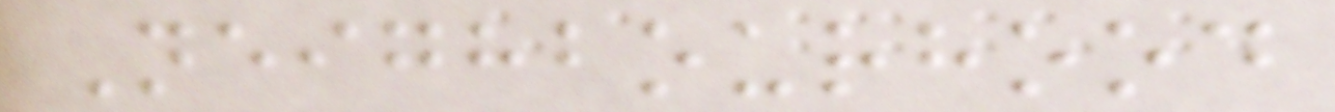Neighbourhood
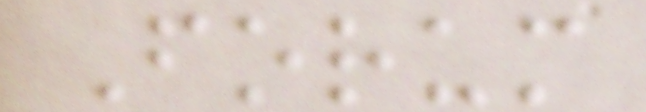Forum
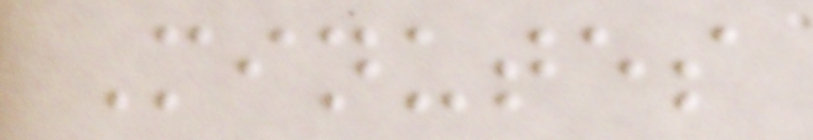Minutes
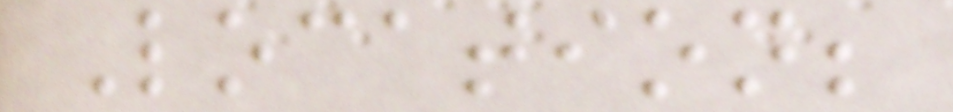Location;
